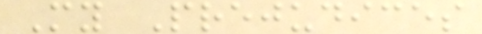My Prejudices
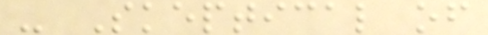- Skeptical of
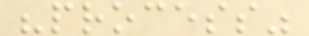"process"
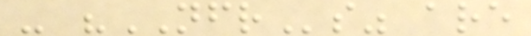- "NFRs" are
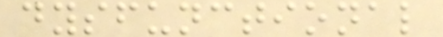dysfunctional
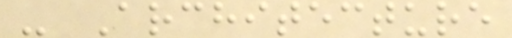- Architecture
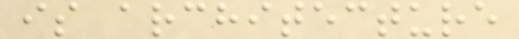is architecture
